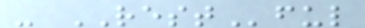- RESTful
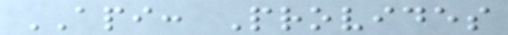API: Provides
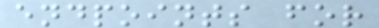endpoints for
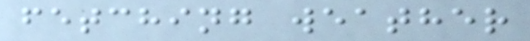fetching weather
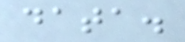data.
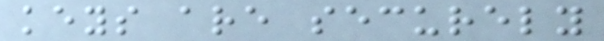keys are securely
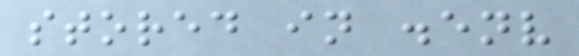stored in .env
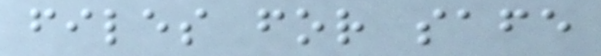files for safe
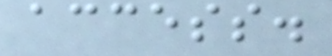access.
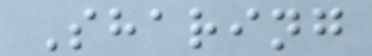Sharing
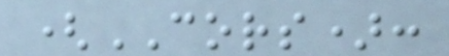(CORS):
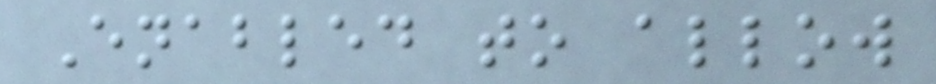Enabled to allow
